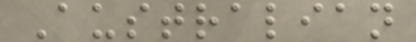Australian
